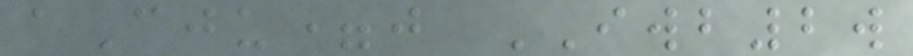aCju=j IWB2w
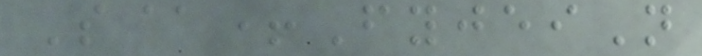S@+FyjeiN
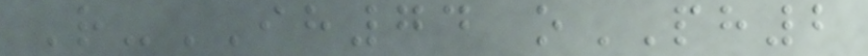R-IH74 oPH2
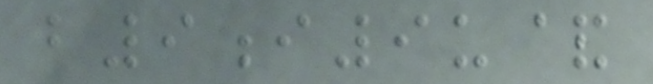b9i9u&
